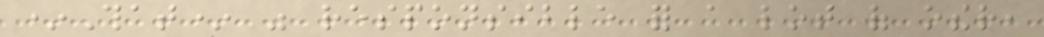*That* was responsible for a lot of other,
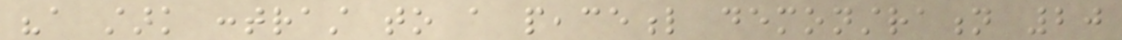"a stark contrast to a peaceful demonstration 20
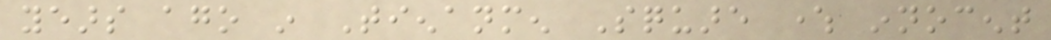years ago in Tienanmen Square where innocent
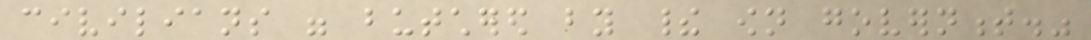civilians were butchered by their own government."
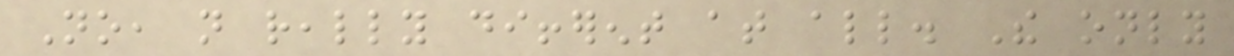No, not really different at all. The only
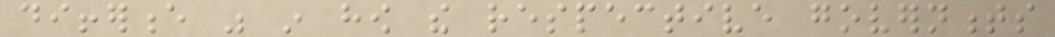difference was in how the respective governments
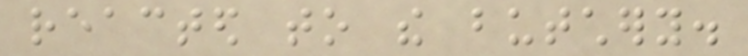reacted to the butchery.
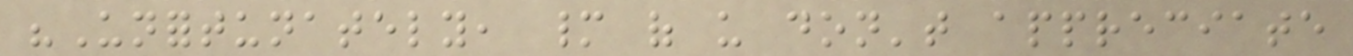"Unfortunately, many of us don't appreciate
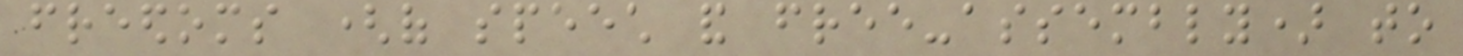freedoms (of speech and free-assembly) to
